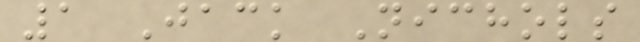1 Jack Nichols
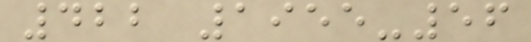422 1955-56
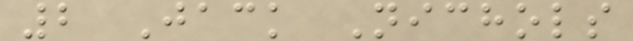2 Jack Nichols
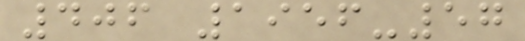406 1956-57
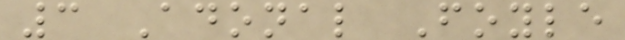3 Adonal Foyle
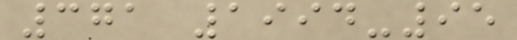371 1994-95
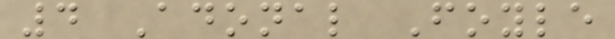4 Adonal Foyle
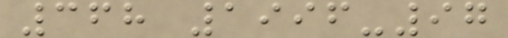368 1996-97
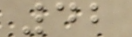42
